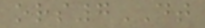ors7DT
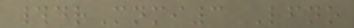#drMnmi3 Lfno
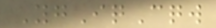YgIqCqw
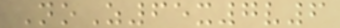NoZ65x7v6
